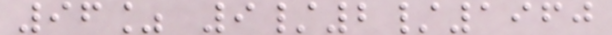96% 9/2/1960
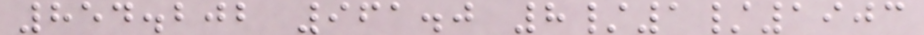854.202 961.0 8/1/1903
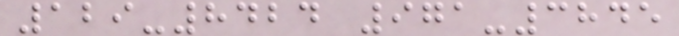129-8424 971-3845
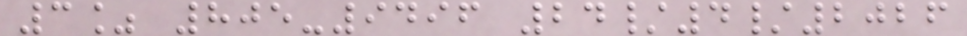3% 805-9496 24/4/2026
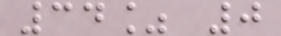34% 0
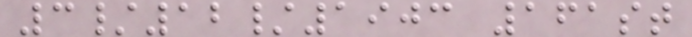3/12/1903 161st
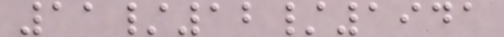11/12/1941
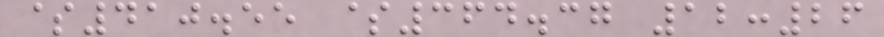$410.55 $364.37 12:26
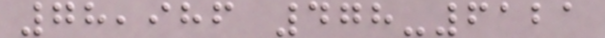78,986 478-6121
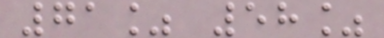71% 58%
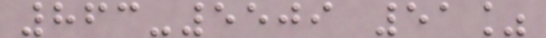863-5509 51%
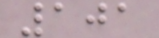101
